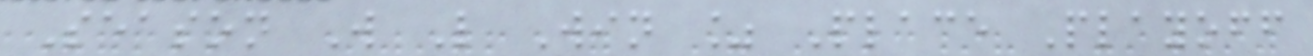Season W L Win % Place Playoff
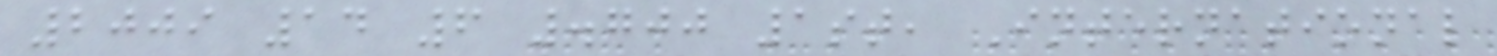2009 14 6 .700 1st, International
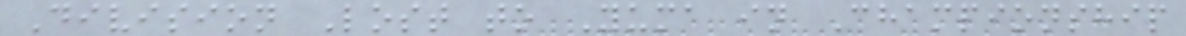Division Lost to Yuma in Championship
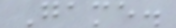Game.
